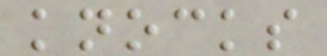knocks
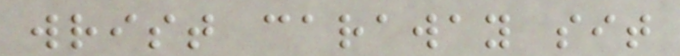wrist caraway sit
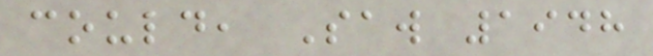could, Saw 1948
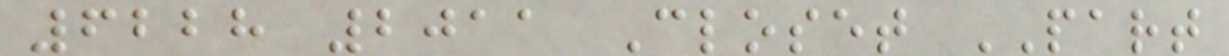6228 2011 Closet PART
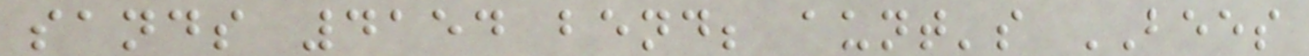sands 4154 bend; aunt's BEES
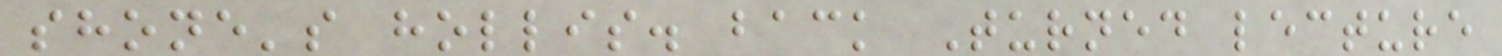shone's hollis. back Turned lecture
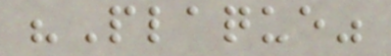"Plaque"
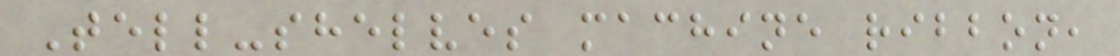Tell-shelves machine ribbon,
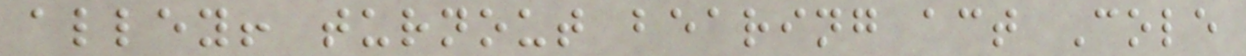alley! turnout bearing act Cole
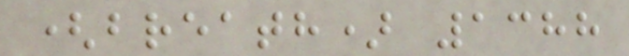(breath) 1388
